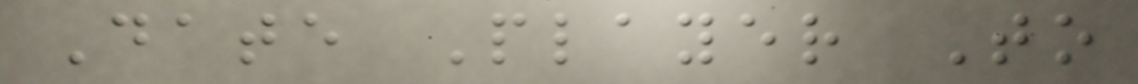Date Player To
